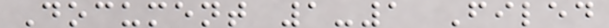Document 1-1 Filed
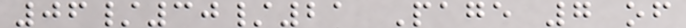06/30/21 Page 7 of
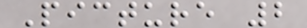Picture 2
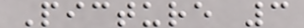Picture 3
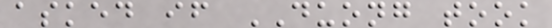asked if DUONG took
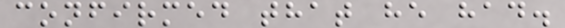confirmed that he had.
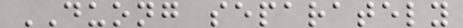DUONG separately
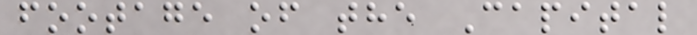footage of the Capital
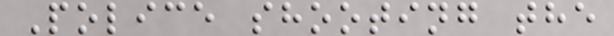Police shooting the
